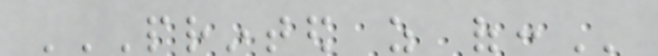PRINTED AS OF:
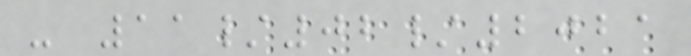- 11/02/2021
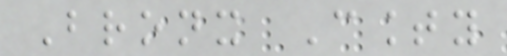Bronx County
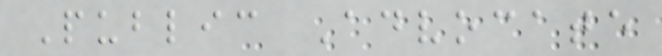Public Advocate
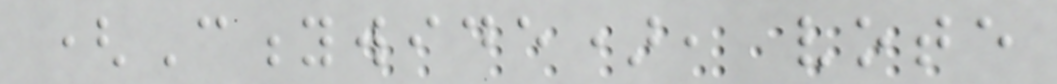(Citywide), vote
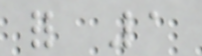for 1
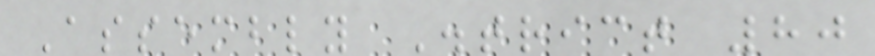Assembly District 80
